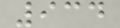934
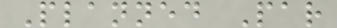Planned Par
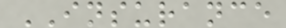INSURANCE
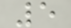5
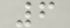6
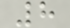8
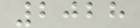2028
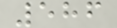586
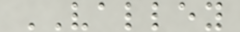VALLEY
